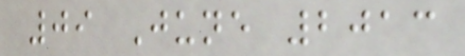09 June 2013
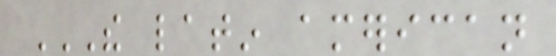THE LATIN AMERICAN
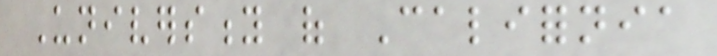University of California
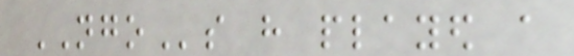NGOs have played a
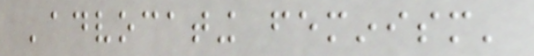'advocating feminism'
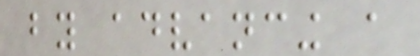by advancing a
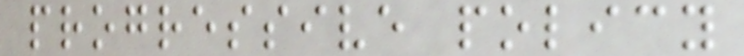progressive policy
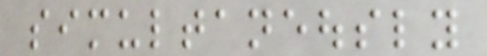simultaneously
